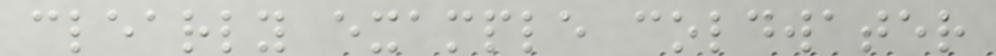clearly example coldwater
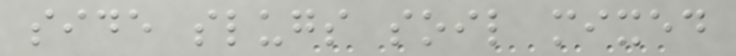side slugs soil mixed
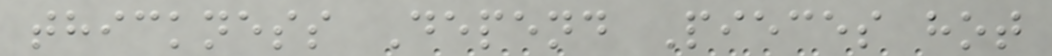thickness Depend Pieces hot
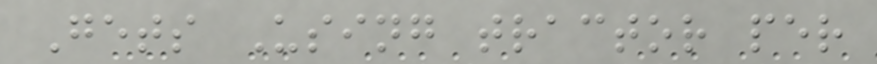Gets Using tractor per
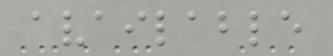available
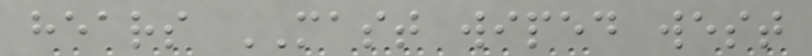hears MAST wiped west
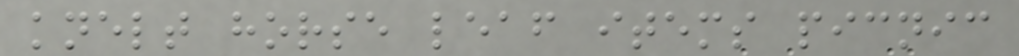knelt horse leaf items picnic
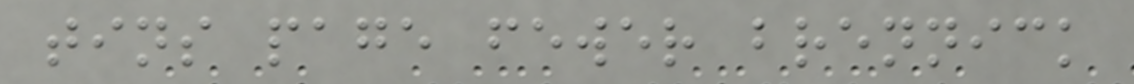tins page fewer brennick
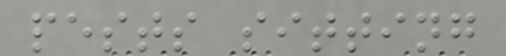pests sitting
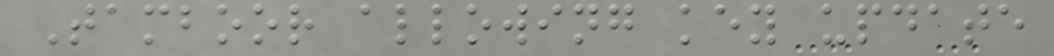Tamboor allowing key update
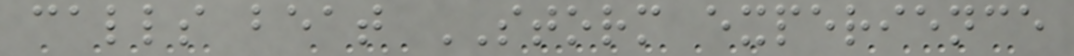calls beat STORM experience
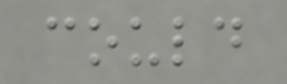could
